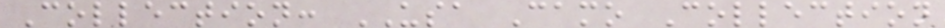Collection: USA Camo Collection
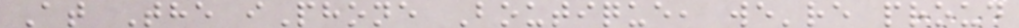At The iPhone Boutique, we're proud
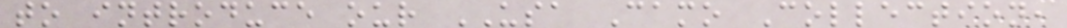to introduce our USA Camo Collection,
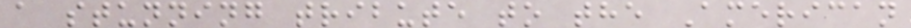a stunning tribute to the American
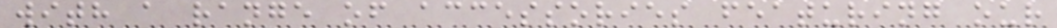with a range of accessories featuring our
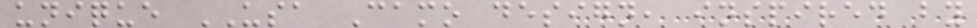unique USA Camo design, inspired by
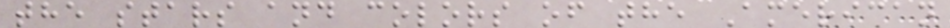the stars and colors of the American
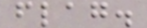flag.
